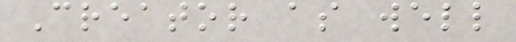Creator as well
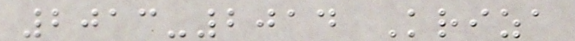2013-2014 Kriza
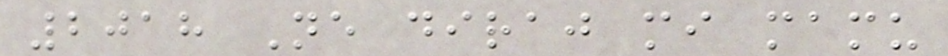2018 Ne diraj mi mamu
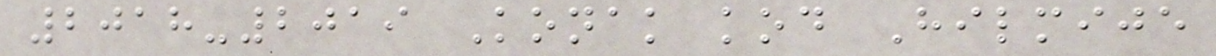2018-2019 Konak kod Hilmije
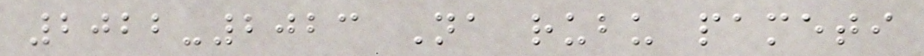2022-2023 Na rubu pameti
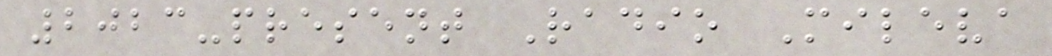2023-present Radio Mileva
